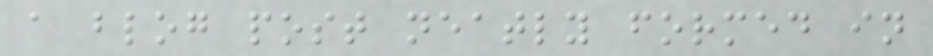a blog post neatly formed in
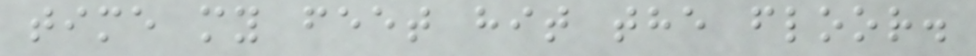time my feet hit the floor.
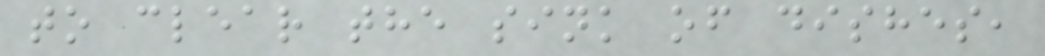to clear the sink of dishes,
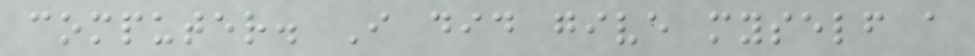computer. I did give myself a
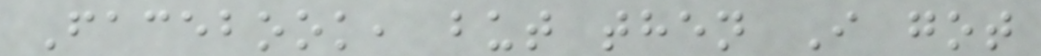Facebook, but then I got
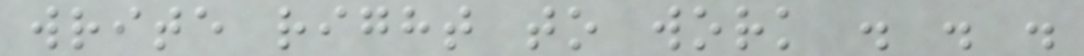write right to work . . .
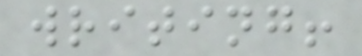writing!
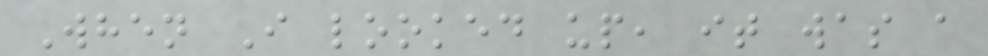When I looked up, it was a
